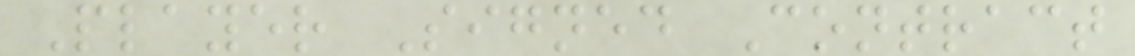Player Signed Contract
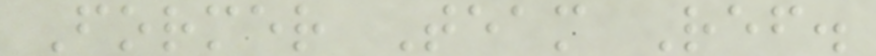Former Team Ref.
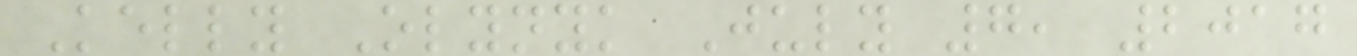Kelly Olynyk July 7, 2017
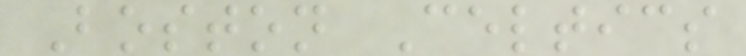Boston Celtics
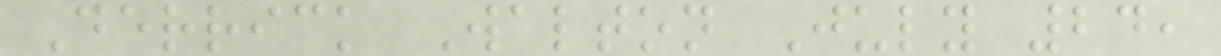Derrick Walton July 24,
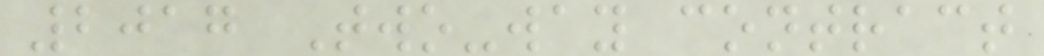2017 Two-way contract
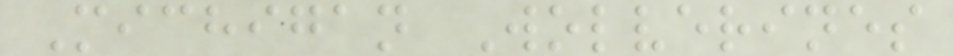Michigan Wolverines
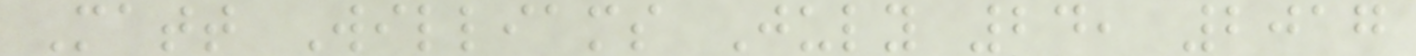Matt Williams July 24, 2017
